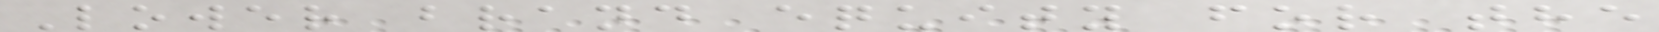Lower brand equity for the
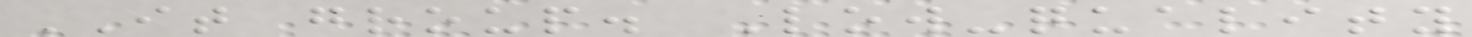IT group. Low-quality
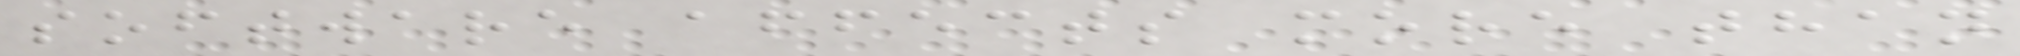software affects more than
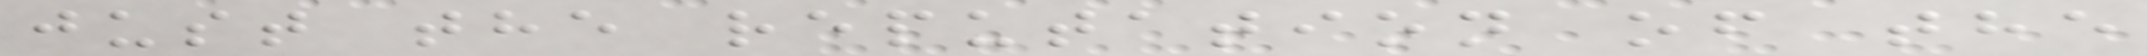just the reputation of the
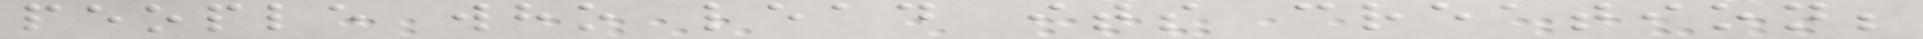people who lead its creation;
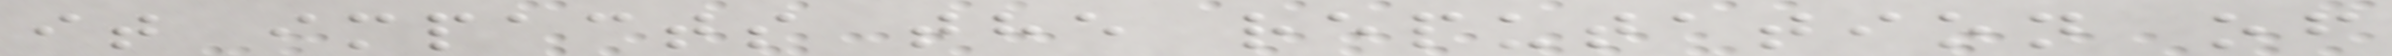it impacts the reputation of
